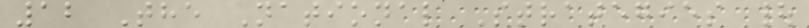12 The National Strategies |
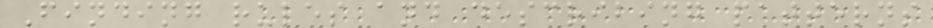Finding rules and describing patterns
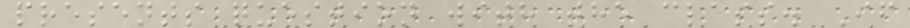presents question with the class. If
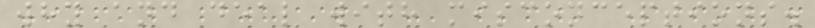why and deal with misconceptions.
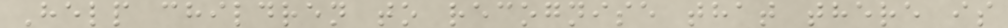Help children to recognise that there is
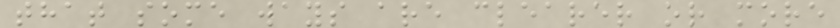that some ways are clearer or more
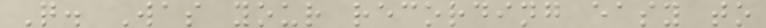Q. Was your recording easy to
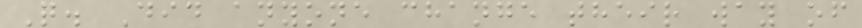Q. Did anyone change their way of
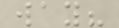way?
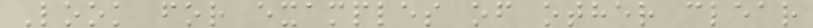Look for examples of other clear
